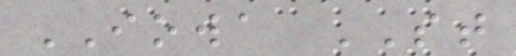IOWA ST
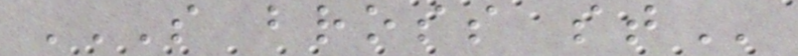S BROSS ST
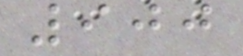900
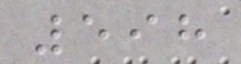598
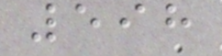598
